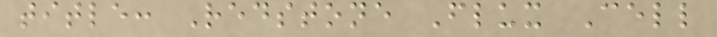title: Redstone Flux Cell
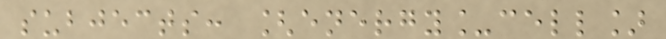subjects: [energy_cell]
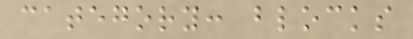category: blocks
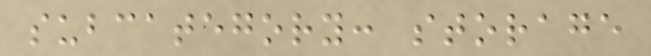subcategory: storage
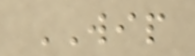WIP
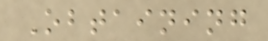Obtaining
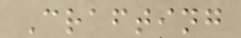Crafting
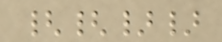{{}}
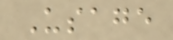Usage
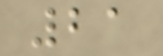21
